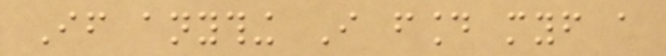If anything I found myself a
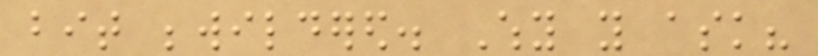bit bewildered. Why you ask?
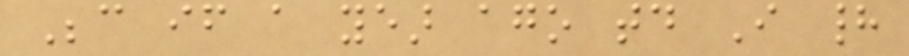Because if a year ago today I had
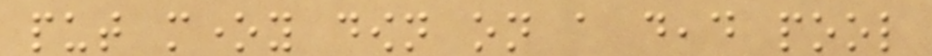put money down on a dead pool
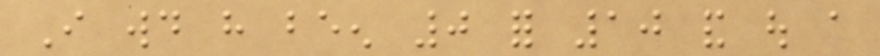I would have been 0 for 10 and out a
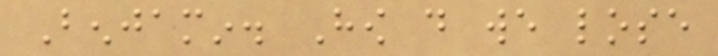Benjamin. How do we lose
